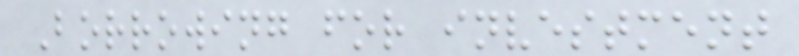Borrowing for investment
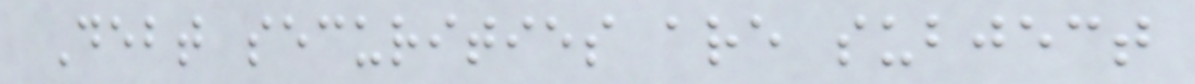Debt securities are subject
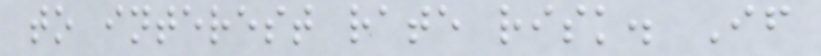to interest rate risk. If
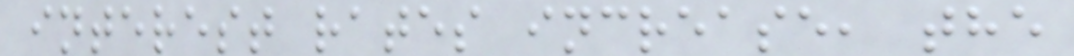interest rates increase, the
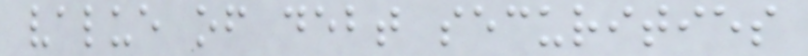value of debt securities
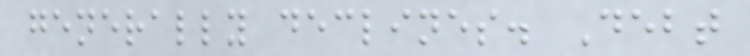generally declines. Debt
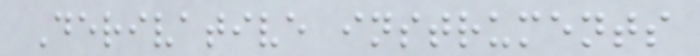Derivative instruments
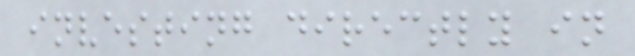investing directly in
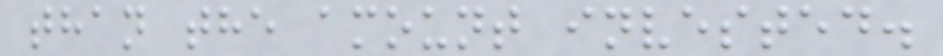than the amount invested.
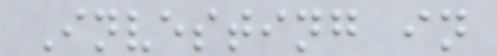Investing in
